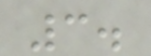3.
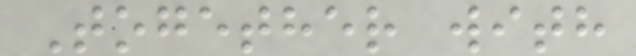Together with
